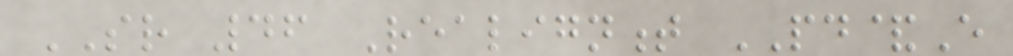SR 46 Realignment PD&E
